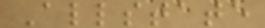Allstate
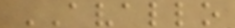AVALLO
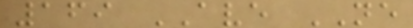169 AVE NE
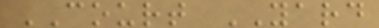COURT YARD
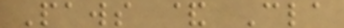Paws & Cla
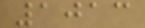1013
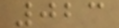023
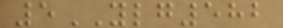5YLG582
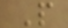P
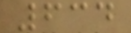634
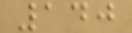140
